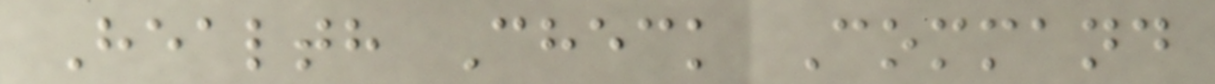Health Check Command
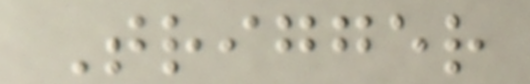Trigger
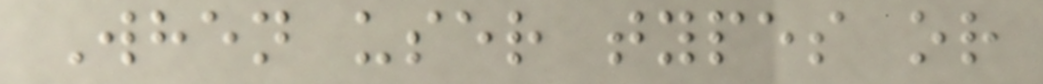When user types or
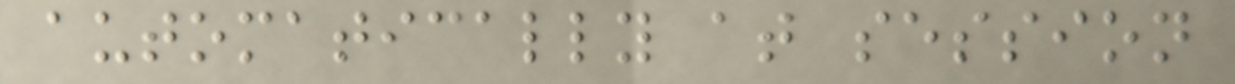automatically at session
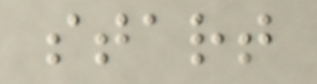start
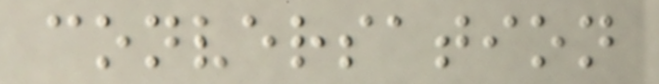conversation
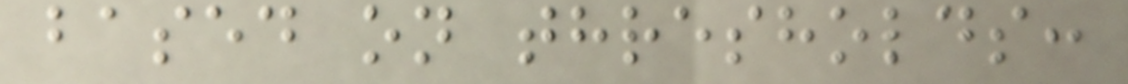based on thresholds:
